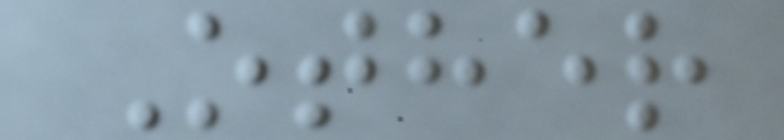Other
